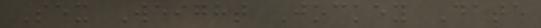Sex Weight Jockey Date
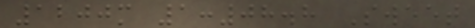1200m 1:08.8 Sweet
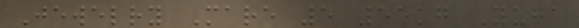Jewelry Mare 5 55kg Yuga
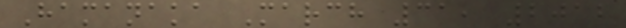Hamanaka March 31, 2012
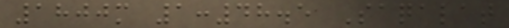1800m 1:48.5 Saqalat
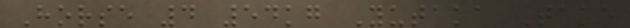Horse 4 54kg Yutaka Take
